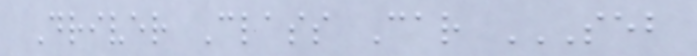Driver Class Car SEB
